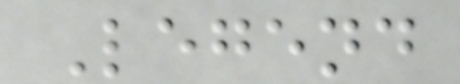Legend
